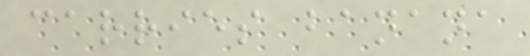carries banana
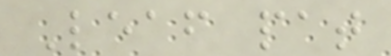Leaf pat
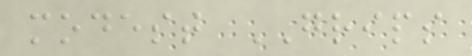modest GRIPS
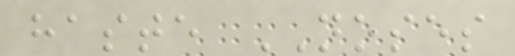haste NOSES
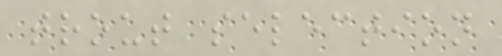trout selection
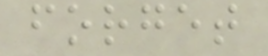forget
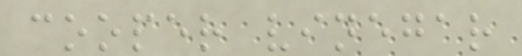cooper vinegar
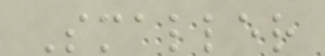Smaller
